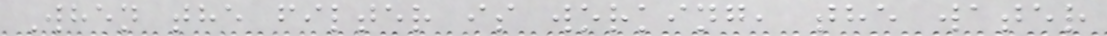When the filter is working, the water
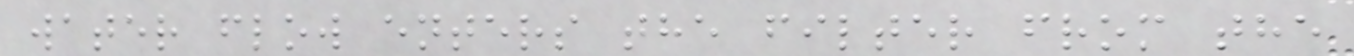water flow enters the filter from the
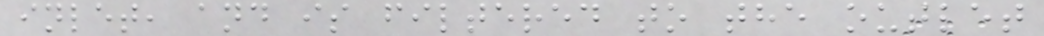inlet, and is filtered to the outlet
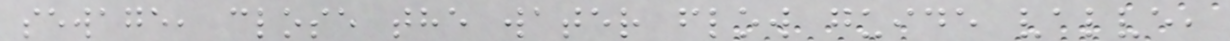sewage, close the water flow guide valve,
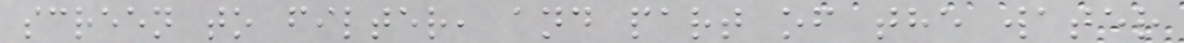screen to filter, and part of the water
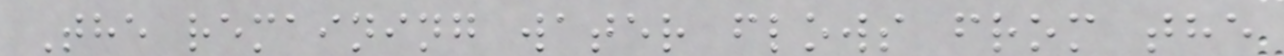The remaining water flows from the
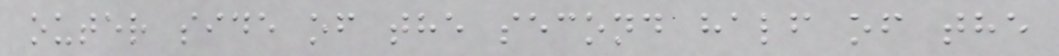outer side of the second half of the
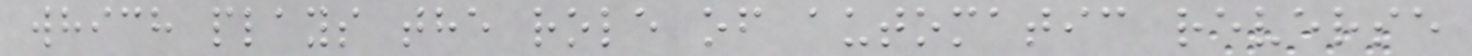which plays the role of automatic reverse
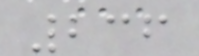236
